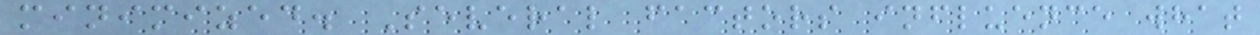minimized. Several factors influence what
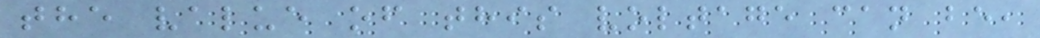the value of this voltage can be,
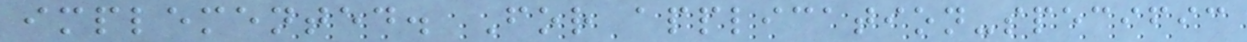implemented. For application-specific
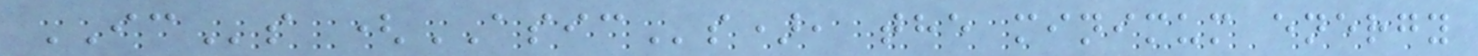ICs (ASICs), the minimum energy
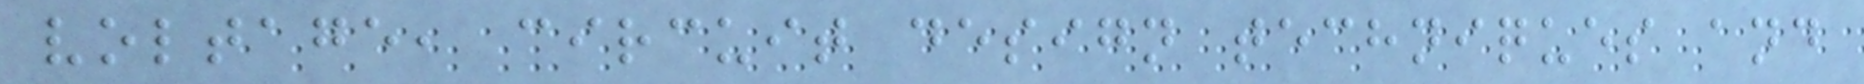voltage, circuit design techniques and
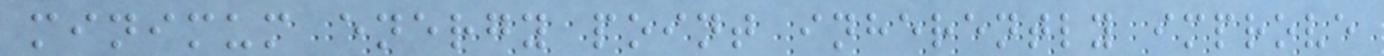minimum energy point inherently improve
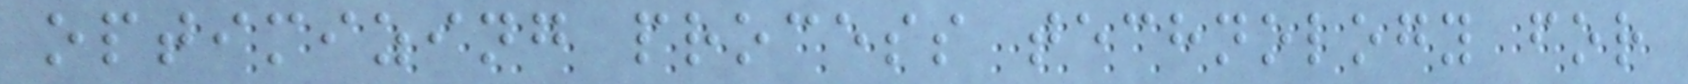optimizing process technology for
